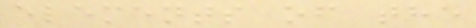elements of the
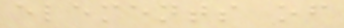elements of
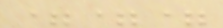===
